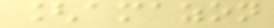[amazon
